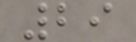29
